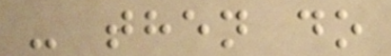- then do
